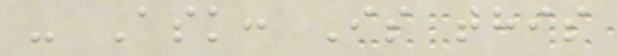- Ask: Is this
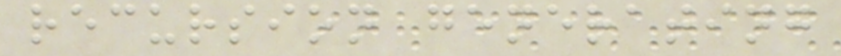recursion generating
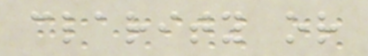clarity or
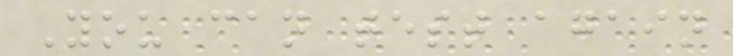You can test again
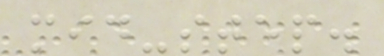mid-step.
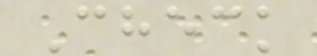Check
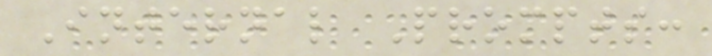Internal Prompts:
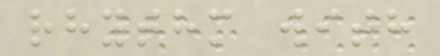rhythm with
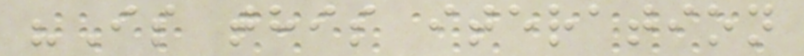"Is this iteration
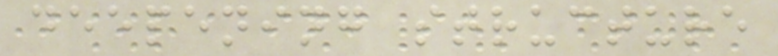deepening structure
